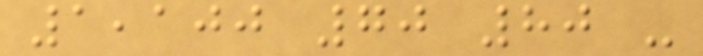1,100 70 80 -
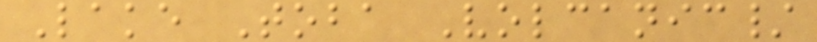Lake Toba Volcanic/
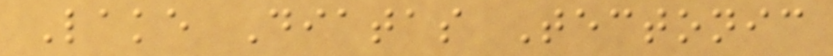Lake Diatas Tectonic
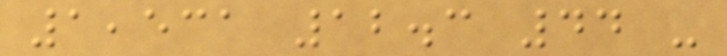1,531 12.3 44 -
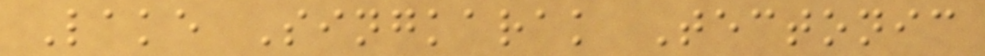Lake Singkarak Tectonic
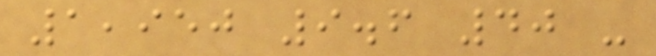1,950 9.6 40 -
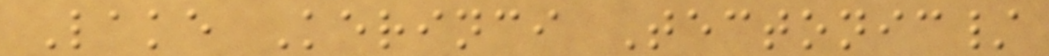Lake Kerinci Tectonic/
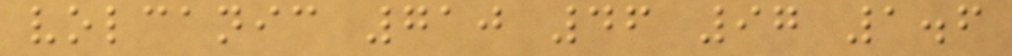volcanic 710 46 97 1.6
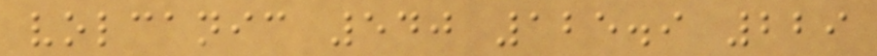volcanic 540 125.9 229
